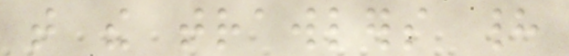that the trawlers had
